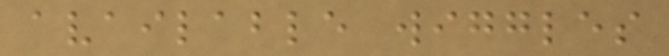available wiggles
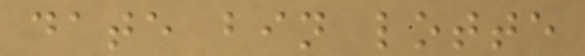date bin lotte
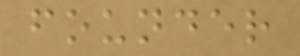founder
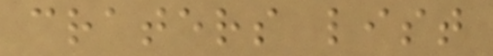craters list
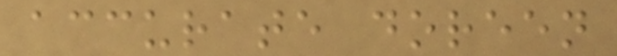accurate doreen
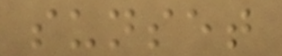sunset
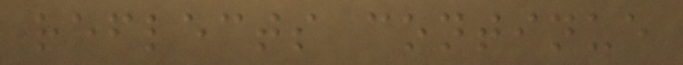reflects continue
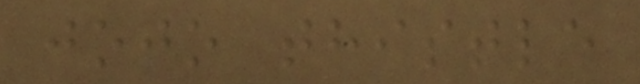jojo thistle
